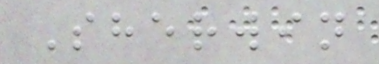Sherwin
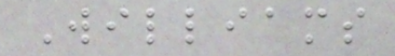Williams
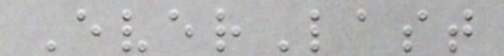EverLast
